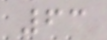63
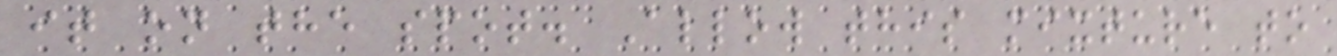it on the spot. Allow this mixture to
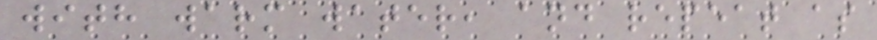with warm water, and repeat as
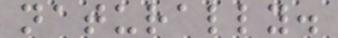naturally.
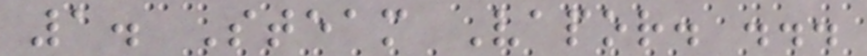1. Steam Vapor. ...
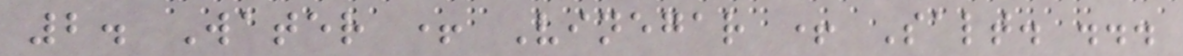2. Water + Vinegar + Salt. ...
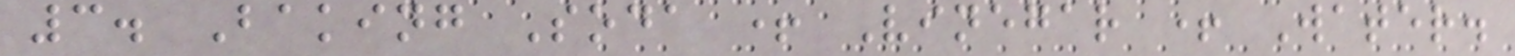3. Baking Soda + Vinegar + Water.
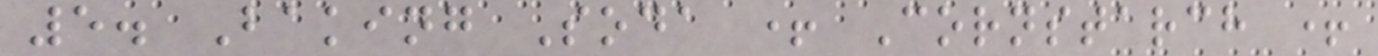5. Baking Soda + Cornstarch +
